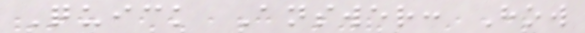Quick Answer: How
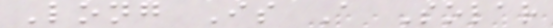Long Is A Solar
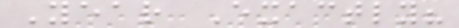Year Exactly?
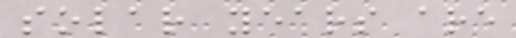solar years are
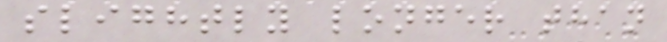slightly longer than
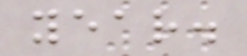year.
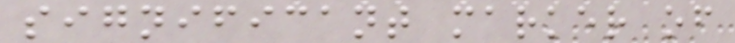significant marker of
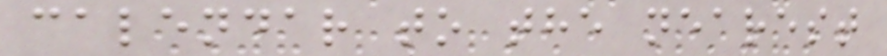calendar to the nearest
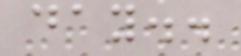day..
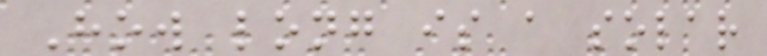How long is a solar
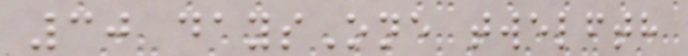30 daysOne twelfth
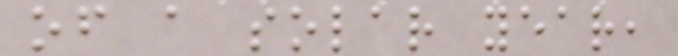of a solar year,
